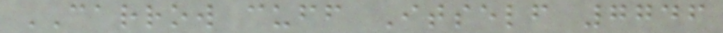CARROW cuff Itself 7746
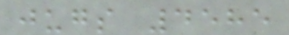jugs 4585
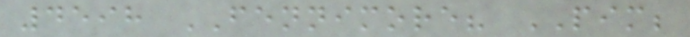4598 FENNIMORE? PIM;
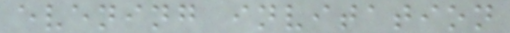evening invitation
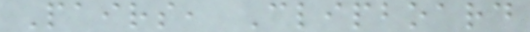Pairs, Clipboard
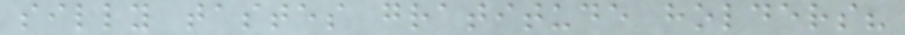silly tastes gratitude holders?
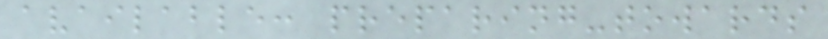available: preparing-towards
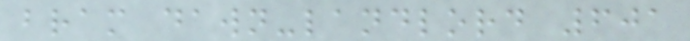bram dawn-landlord 601
